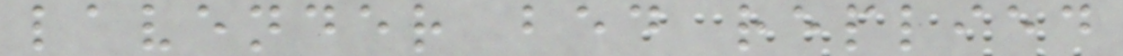lavender bed replied
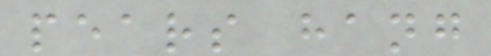pears hang
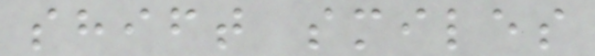shift smiles
